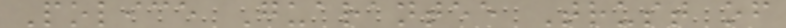Police Guarantee Trust of
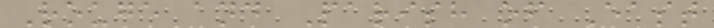Rouge and Parish of East
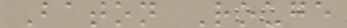Baton Rouge
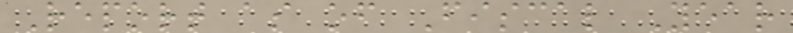Report as of Fiscal Year
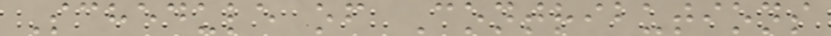Schedule of Contributions
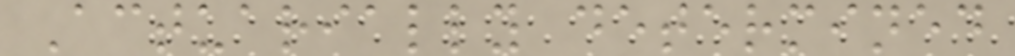Actuarially determined
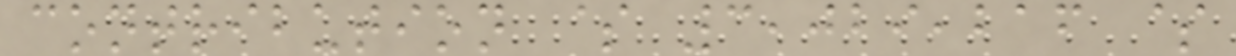contribution $ 3,029,216 $
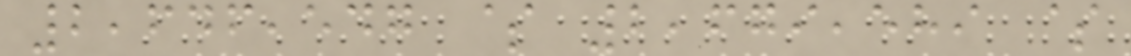2,646,547 $ 2,679,589 $
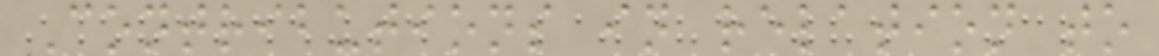Contributions in relation to
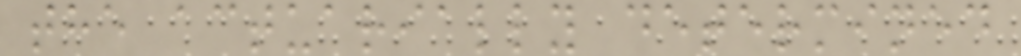the actuarially determined
